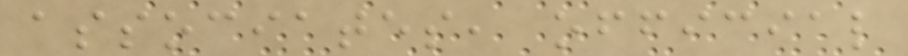associates, official
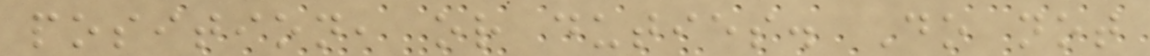position, or duties. Do not
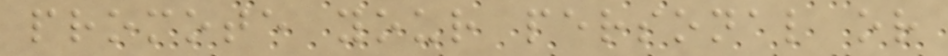promote your personal or
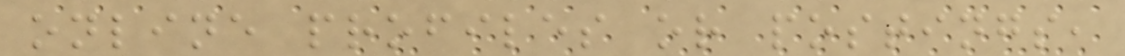online profiles or postings,
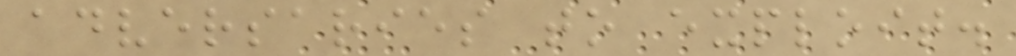adversaries to exploit.
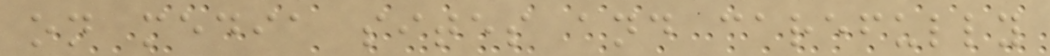on media sites and carefully
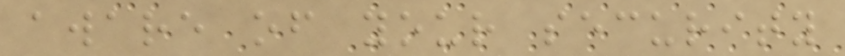aware of your security
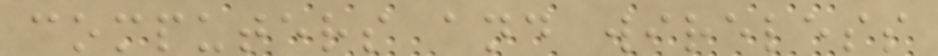computers and wireless
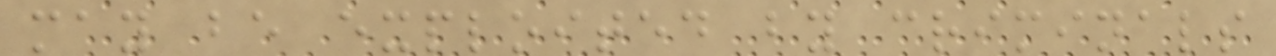may be exploited by criminals
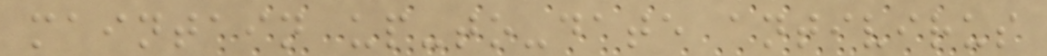maintain up-to-date antivirus
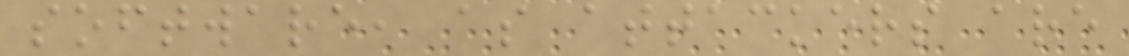software, as attackers are
